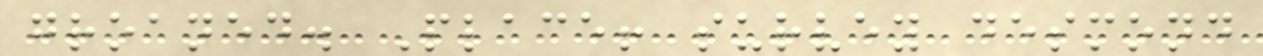groaned. Place! survey desmond
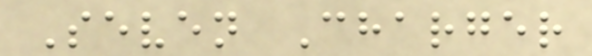Seven Charger
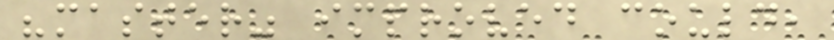"master" improved could,
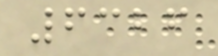6326
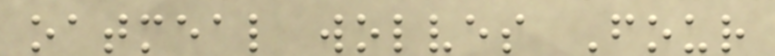oatmeal wolves Four
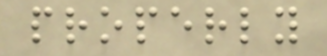properly
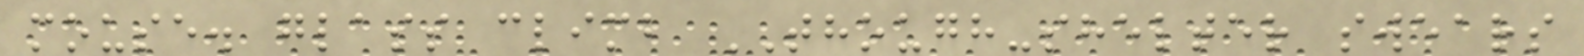mouse. glass climb THOUGH-shelter swears
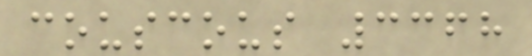couscous 3368
